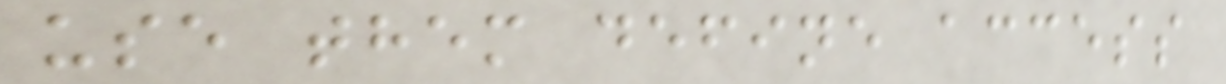use them define access
